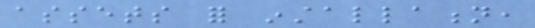assets for installation,
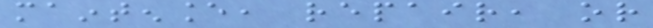maintenance, repair, or
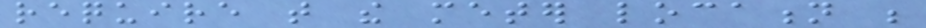require that the meter location be
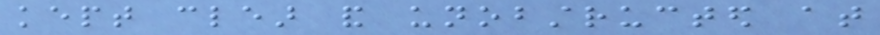kept clear and unobstructed at
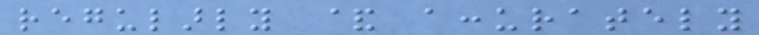regularly & accurately
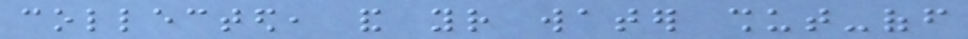collected, and your water shut-off
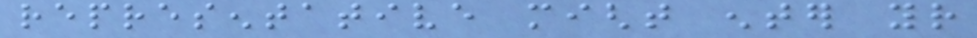representative might enter your
